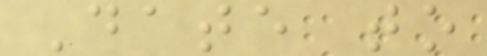Date to
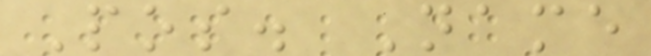Pos. Name
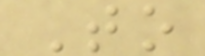To
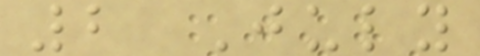2 July
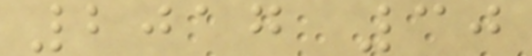2017 30
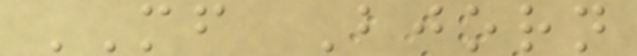MF Bjorn
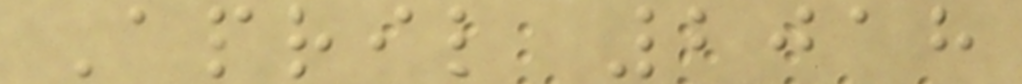April 2018
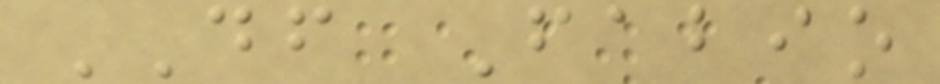DF Fabio
